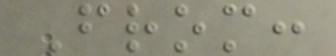From:
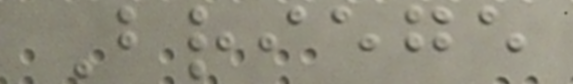Briege
